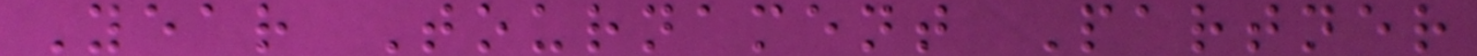Year Tournament Partner
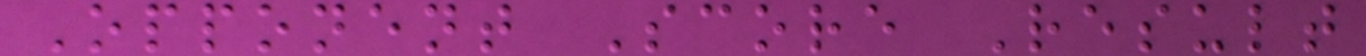Opponent Score Result
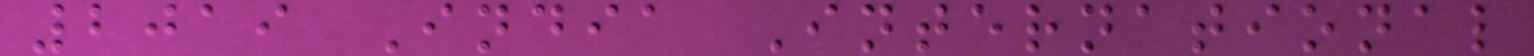2019 India International
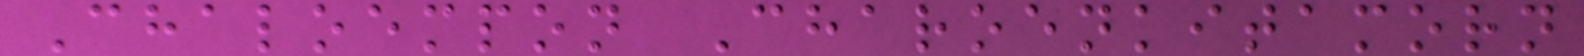Chaloempon Charoenkitamorn
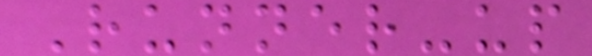Runner-up
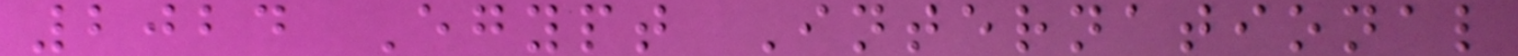2024 Egypt International
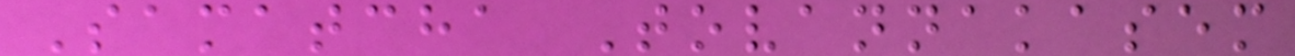Samatcha Tovannakasem
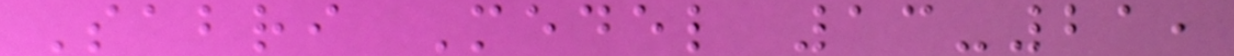Sabri Medel 13-21,
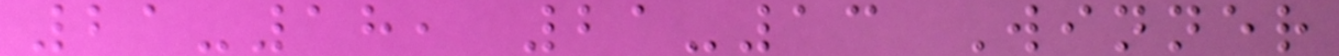21-18, 21-13 Winner
